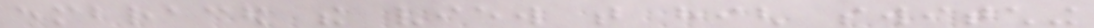embraced the view that high switching
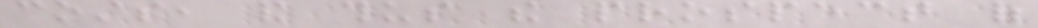costs, and thus the prospect of
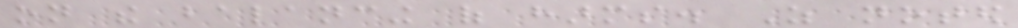on the balancing of harms. As noted
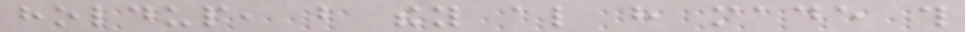holdup, but they also have made this
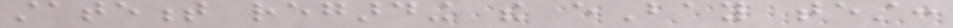statement regarding the eBay test:
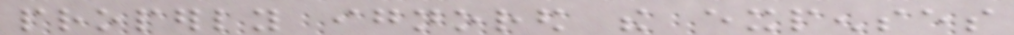properly ignored the expenses
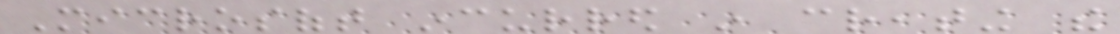Microsoft incurred in creating the
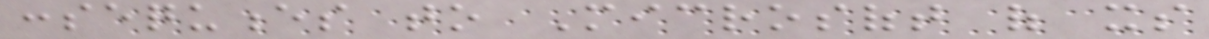consequences to Microsoft of its
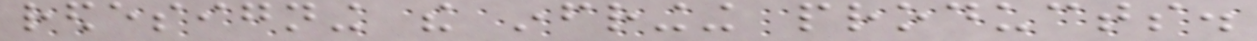redesigning the infringing products.
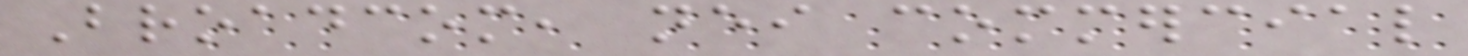Broadcom, neither commercial
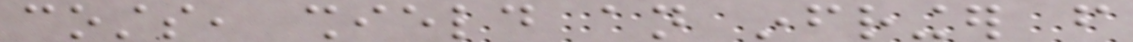costs, shield an infringer from
